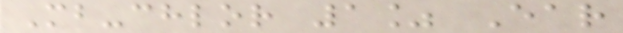Mb-chlor 1% Ear
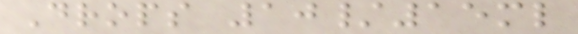Drops 10/15ml
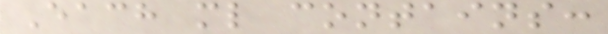Each ml contains:
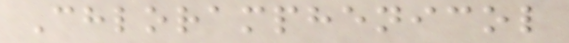Chloramphenicol
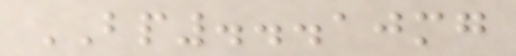BP...10mg
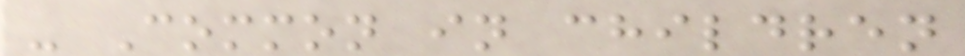- Common in children
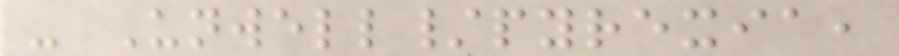- Unwell/pyrexia,
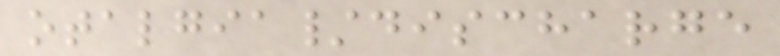otalgia/discharge
